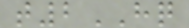t2HQ
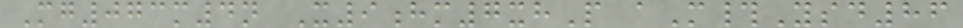Mg073m4n X9hm7xhP aM#Ysd86
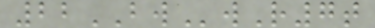22BWwR7t
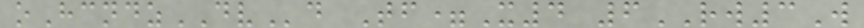oHcndzDVd Tf=X4 6RW3W
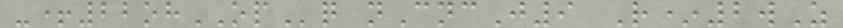-+22ohOPq nCncJ9 R*2wZ
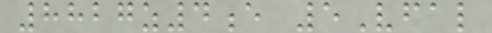8827z4e 5Vfal
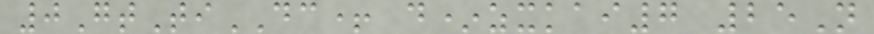0GtTiDC+ d*zxkai7 25N
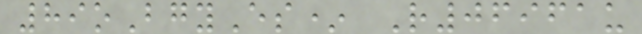89oBgyEs* R06961u
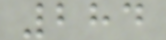284
